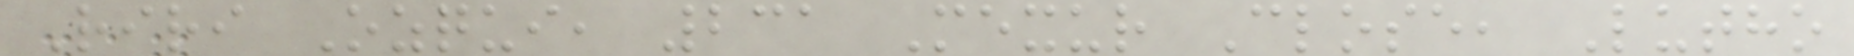Riri Ozqui, 231 Mexur Close, Lutho
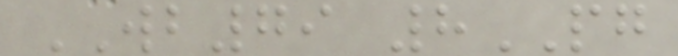WB79 8PG
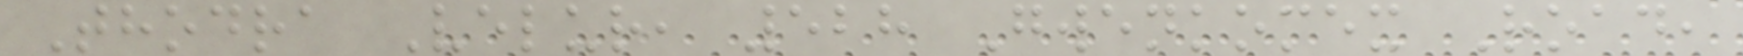Thodra Velur, 528 Gwenkomex Road,
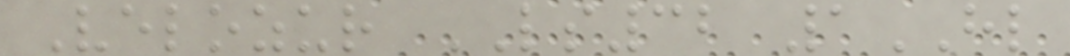Velozur LS32 1HL
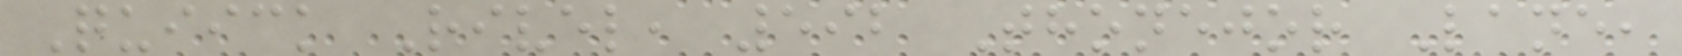Quiick Rivel, 592 Thonejor Lane,
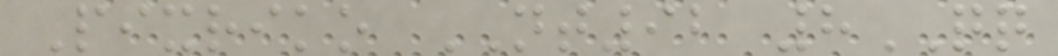Pixriko NT92 8QQ
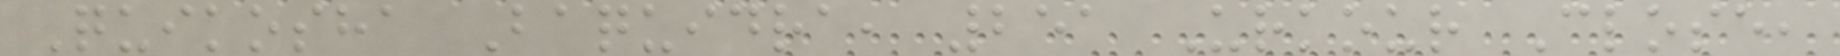Quikosha Baquidra, 251 Urkour Close,
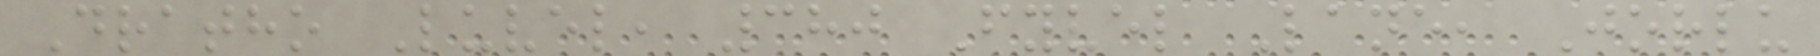Dratho Luvel, 380 Fyvel Lane, Jorlu
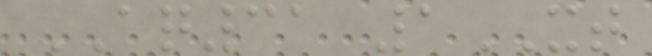AQ31 1XT
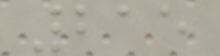215
